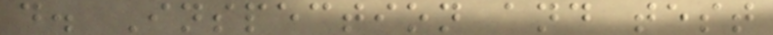d. Inspection and test
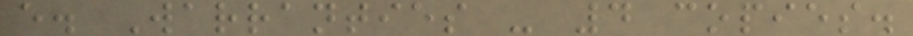e. Warranties - 4 copies.
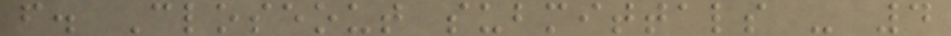f. Closeout submittals - 4
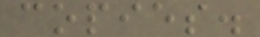copies.
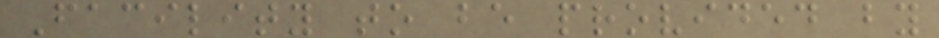Facility to be provided by
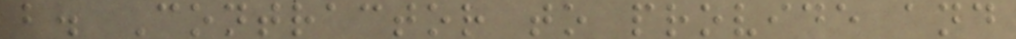b. Contractor to provide and
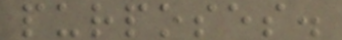purposes.
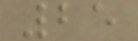25
